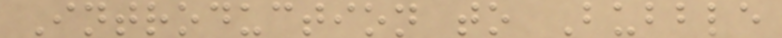Introduction to Bubble
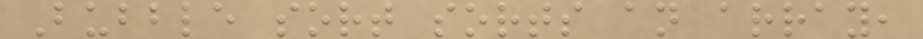Bubble sort sorts an array,
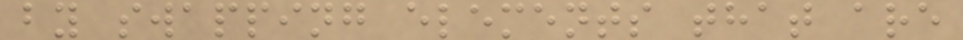by swapping elements that are
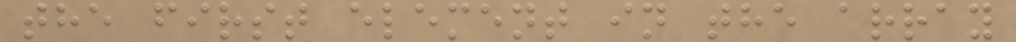the first element in the array
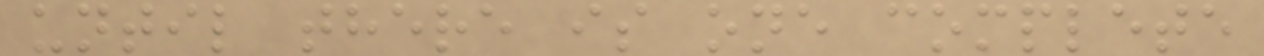until there is one complete
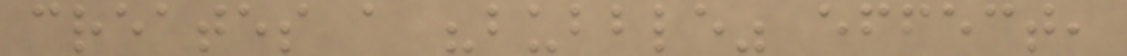creates a "bubble" effect,
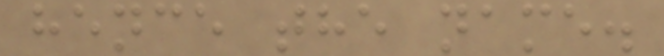hence the name.
